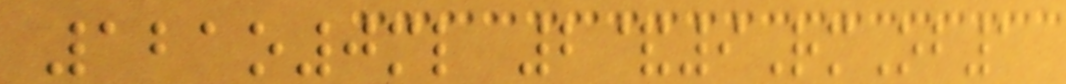121o0ml 2&9RmOb1
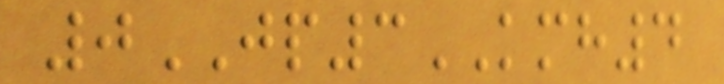0JP3KMH4
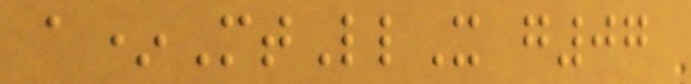a*MtLlX g07
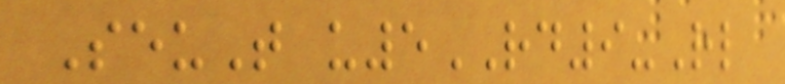SeuT u5RD9-Rl
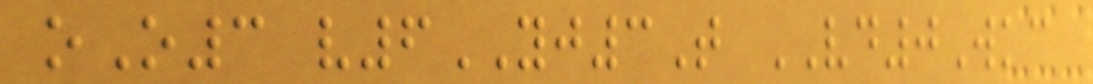oO3 v6YJ3T VD0Wkc
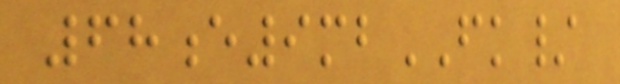68e9mbFK/
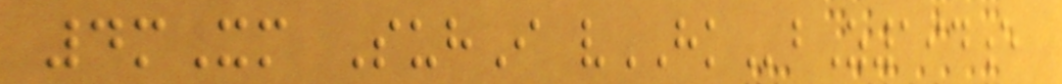4mXm SuhI vHKbZ194e
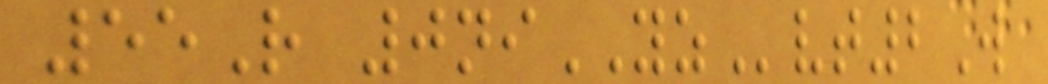55R 0niYZvt2W
